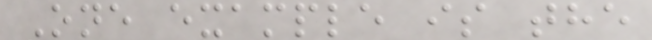One example is the
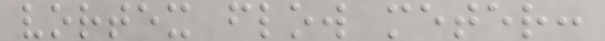vortex flow meter:
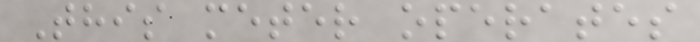This meter operates
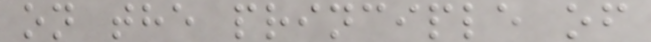on the principle of
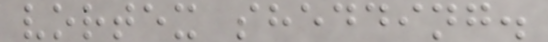vortex shedding.
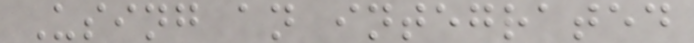Using an integrated
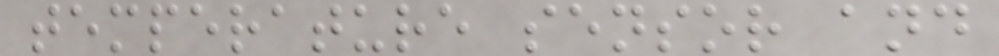temperature sensor and
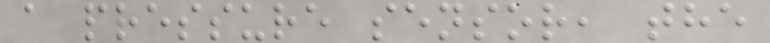a pressure sensor, the
